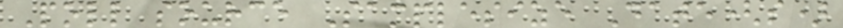Poll source Samplesize Date(s)
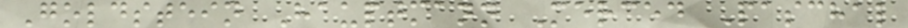Goldstein Hauptmann Merced Paschal
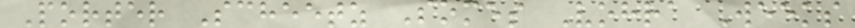Porter Scheetz Somes Vohra Weeks
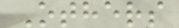Others
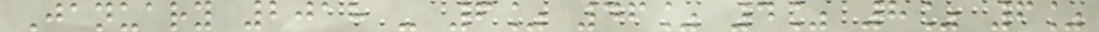January 2018 - 6% 46% 4% 8% 6%
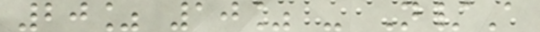20% 10% - N/A
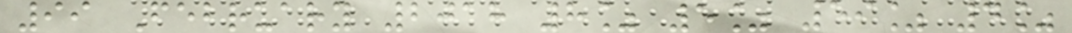99 February 2018 8% 5% 59% 4%
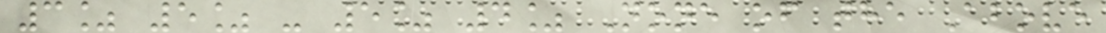3% 5% - 5% 4% None of the Above
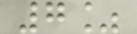7%
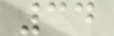34
